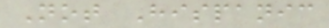Not Hispanic
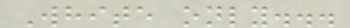White only...
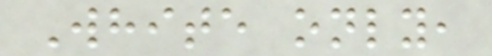White only,
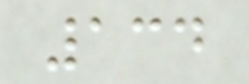134
